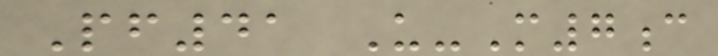Pf41 U-M7c
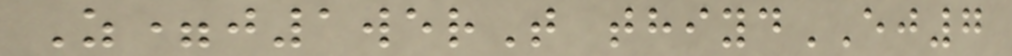Z=j1werT thiydEJ7
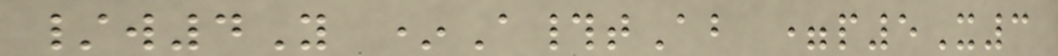/w4Y *A#tAb =p5X3
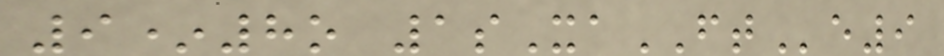9*8o 1sXaFTe9
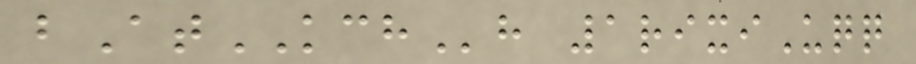bAtKCHh 1rixiUqq
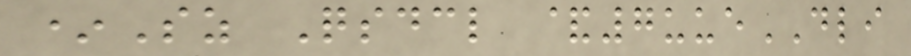*Sz Qsdcl &7uueDLI
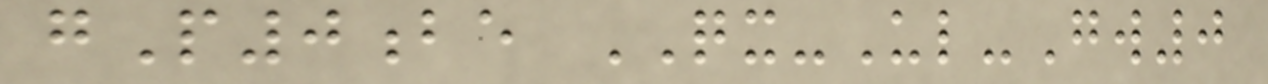gP0be QX-Ul-Gw0
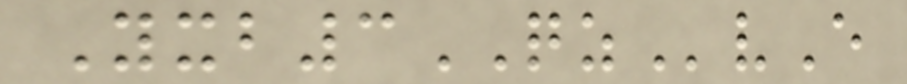Yxb3QZvE
